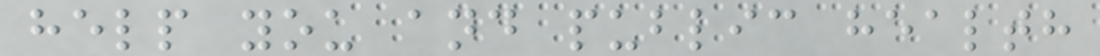help you and public health
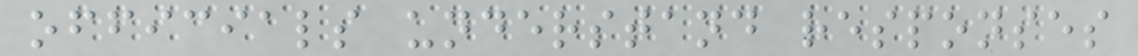officials understand responses
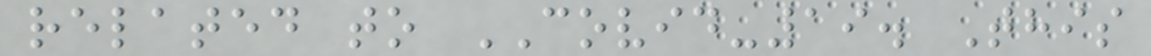related to COVID-19. This
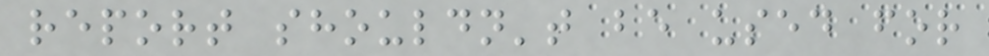report shouldn't be used for
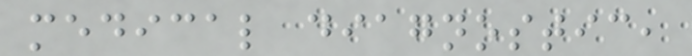medical diagnostic,
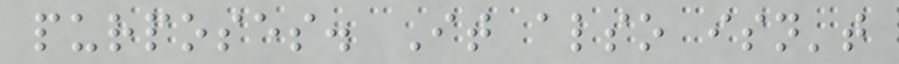purposes. It also isn't
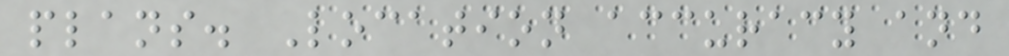plans. Location accuracy and
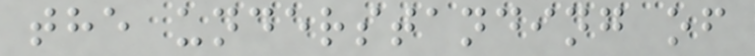the understanding of
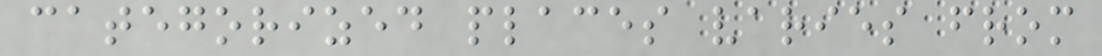categorized places varies from
